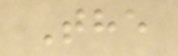The
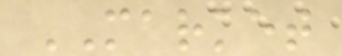MARKET
